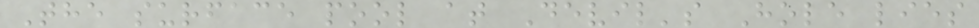The surface pool at Devil's Hole lies
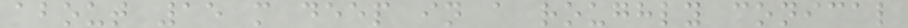about 15 m deep in a roughly conical
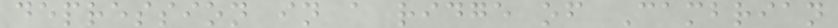depression in a ridge of Cambrian
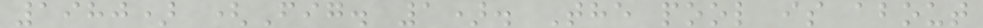1980) (Fig. 1). The pool is about
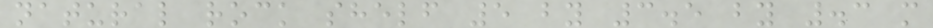natural rock shelf 5 by 3.5 by .3 m
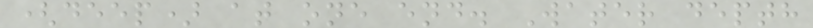(deep) at one end. Water depth
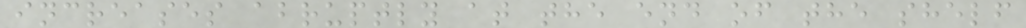increases abruptly at the end of the shelf
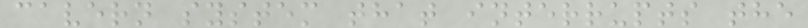cavern system that interrupts the
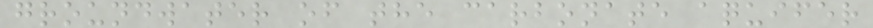groundwater of the carbonate aquifer
